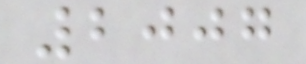2007
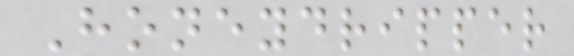Honeydripper
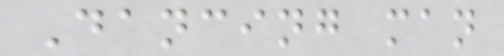Dancing man
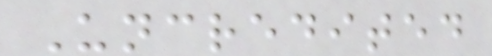Uncredited
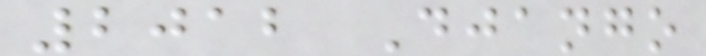2012 Django
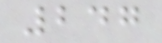247
